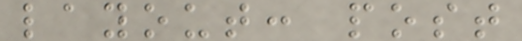layout: post
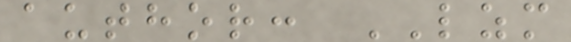author: LZM
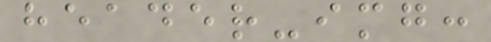header-img:
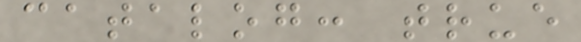catalog: true
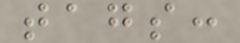tags:
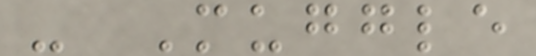- Muggle
